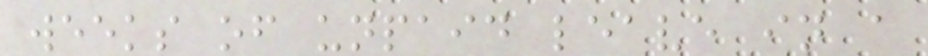weeks of unpaid leave in a
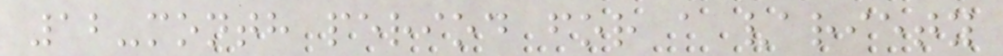12-month period for a variety
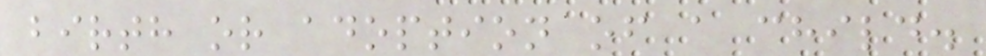birth or adoption of a child.
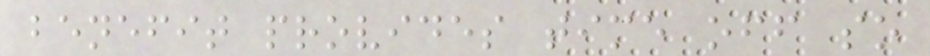benefit provides time off so
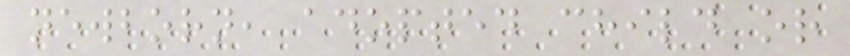newborn, adopted child or
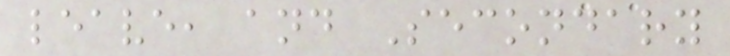leave, and Secondary
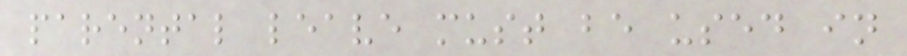parental leave must be used in
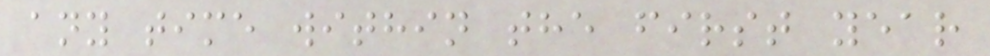any time within the first year
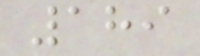189
